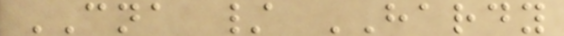CNA / HARDY
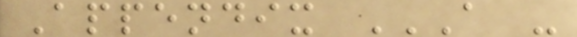Appendix A -
